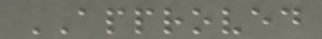APPROVED
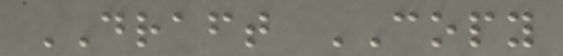DRAFT COPY
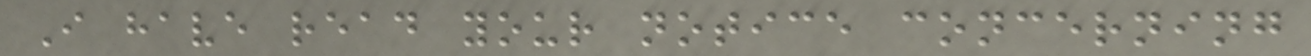I have read your notice concerning
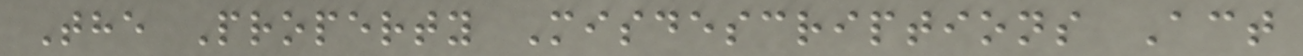The Property Misdescriptions Act
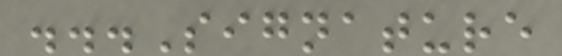...Signature
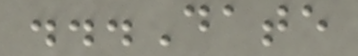...Date
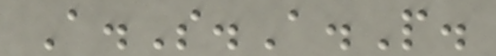A.S.A.P.
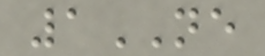1NE
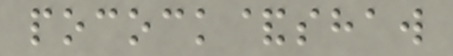pocock&shaw
